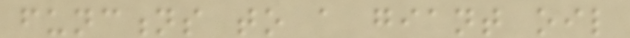functions to a giant oil
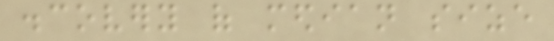discovery of median size
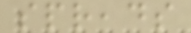spreads
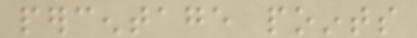percentage points
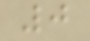0
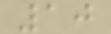10
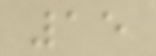15
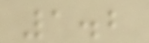1.2
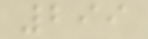299
